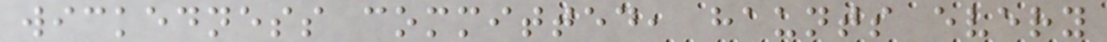wickedness committed, haunts every
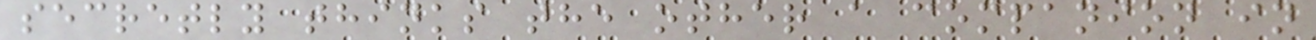secretly thinks the other a companion in
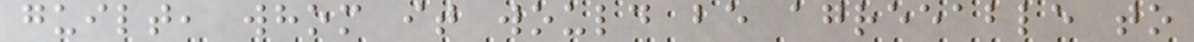guilt, whom it would be agreeable to
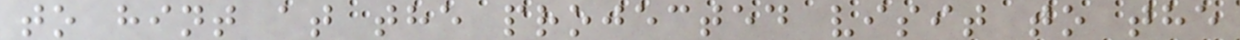to hint at the projected visit to the
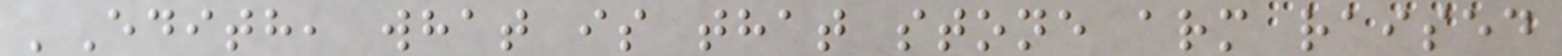'Edith, what is that stone arm raised
